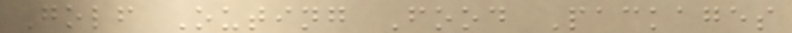Golf Outing Food Packages
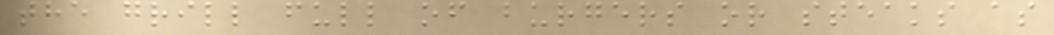the grill full of burgers or steaks as
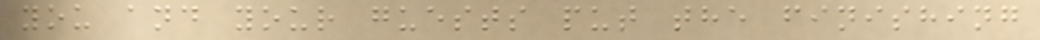you and your guests put the finishing
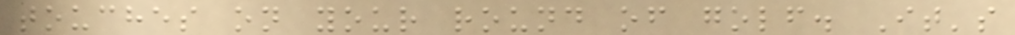touches on your round of golf. It's
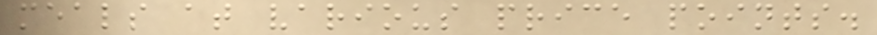meals at various price points.
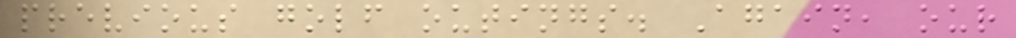previous golf outings. Again, our
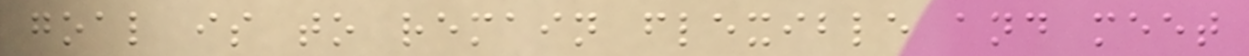goal is to remain flexible and meet
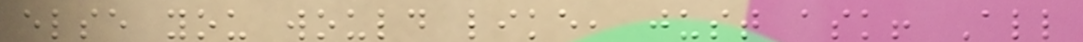else you would like, just ask! All
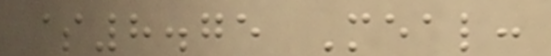$8.75 Meal:
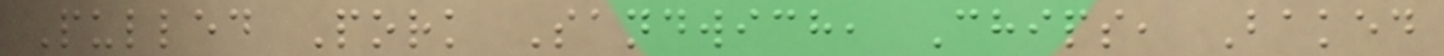Pulled Pork Sandwich, Chips, Baked
